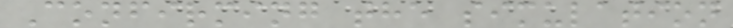Confirming the simulation
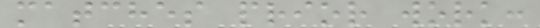matches prior work:
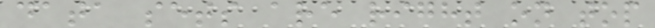data sets are right on top
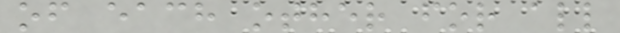of each other for all
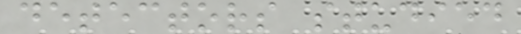detectors studied
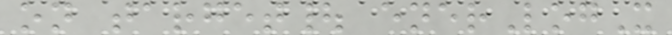on target| enerLogX
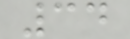34
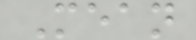Mean
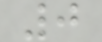0
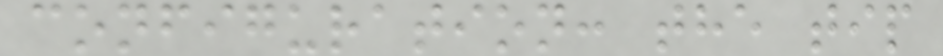configuration: the tip
